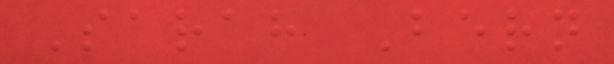Sarah Bern
